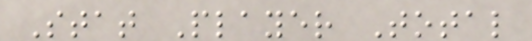Stat Player Total
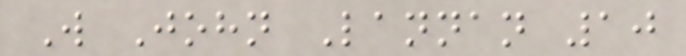W John Lannan 10
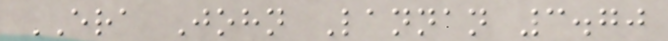ERA John Lannan 3.70
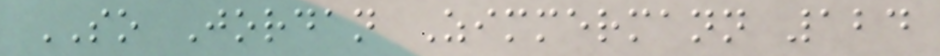SO Jordan Zimmermann 124
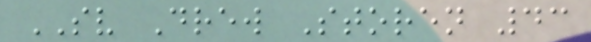SV Drew Storen 43
